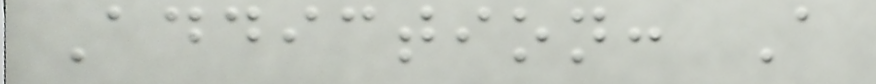Addiction: A
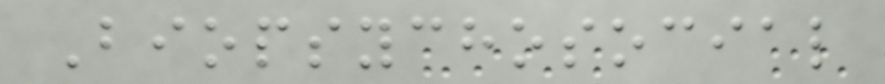Biopsychosocial
